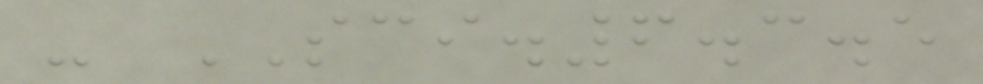- SCI.6.3.5
